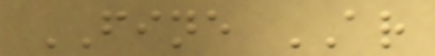FINE AR
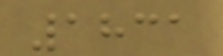1831
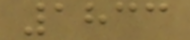1833
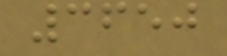3650
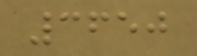3650
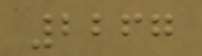2267
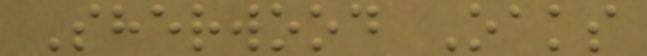Sherwood Oaks
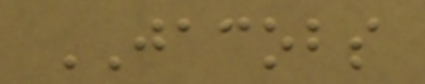JACOBS
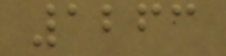1263
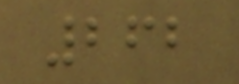262
